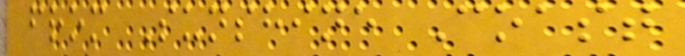from Sunshine Coast
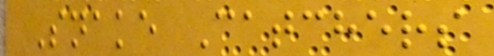Snake Catchers
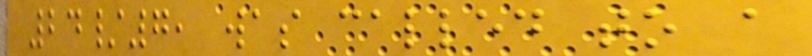24/7, was called to a
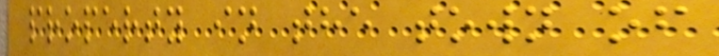property in the town of
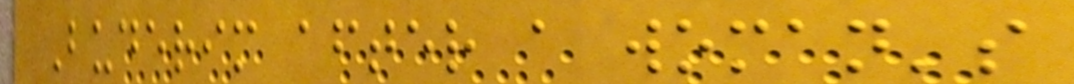Buderim after a woman's
